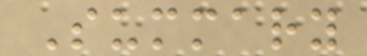Summary
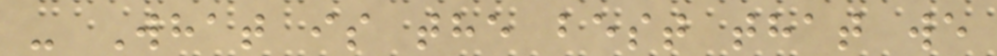- What is the best that we
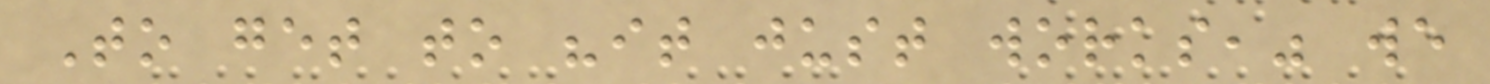To get to "it just works," we
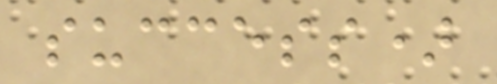success)
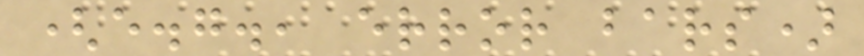(e.g., error bars)
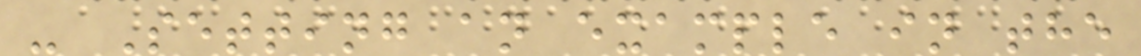- Setting an example in the
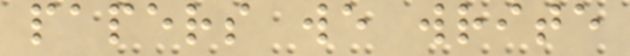papers we write
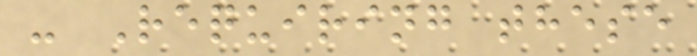- Requiring these
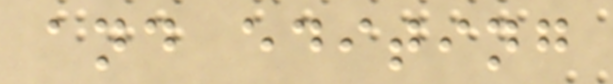and editing
